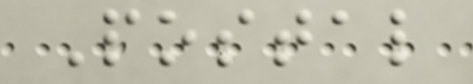Postal
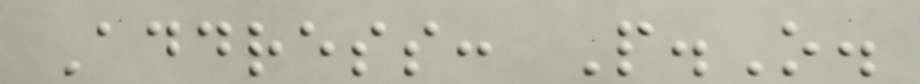Address: P.O.
